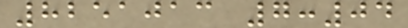8251013 7:04
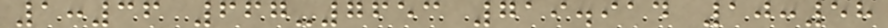1:36 667-7653 719.914 10:58
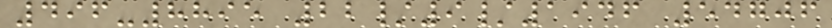496-8895 22/9/1946 54706
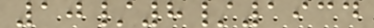10/8/1934
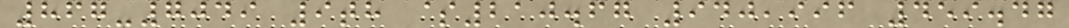867-7049 9th $210.67 940,996 459.47
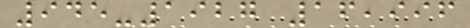945-1927 16,996
